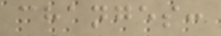changes:
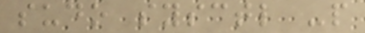sudo sysctl -p
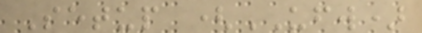Setup (UFW)
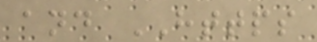and HTTPS
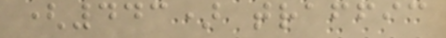(443) traffic
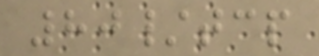80/tcp
